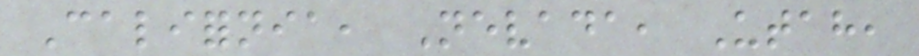California, Nevada, Utah,
